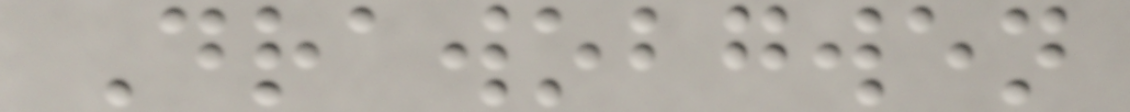Drawobgwen
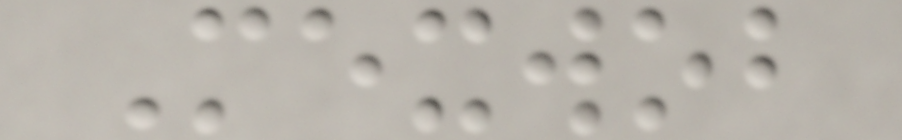Mexwob
